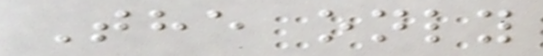The only
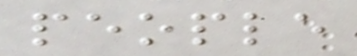people
